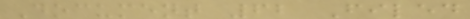Document 62 Filed
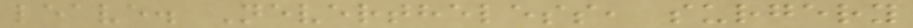leave. Nevertheless, surgery
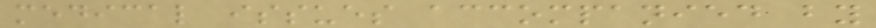medical issues accompanied by
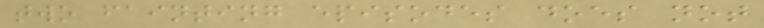two fainting episodes does not
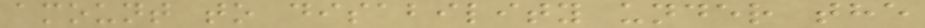amount to disability under the
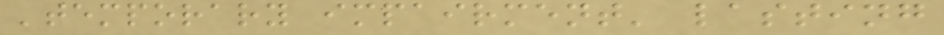'temporary impairment' lasting
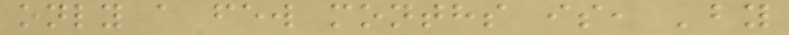only a few months is, 'by
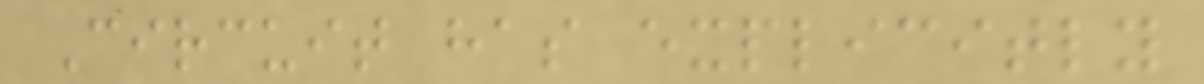Circuit has explicitly
